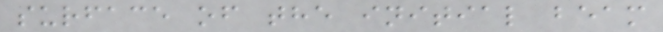surface of the initial beam
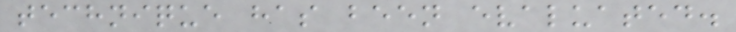technique has been evaluated.
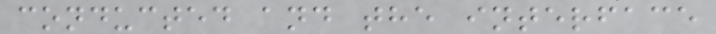conducted and the interface
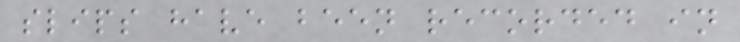slips have been recorded in
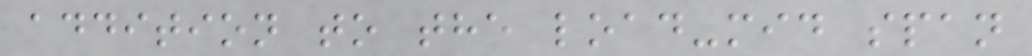addition to the load-mid span
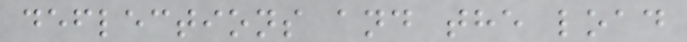deflections and the load
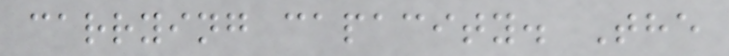carrying capacity. The
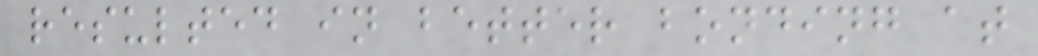resulted in better bonding at
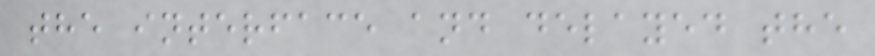the interface and delayed the
